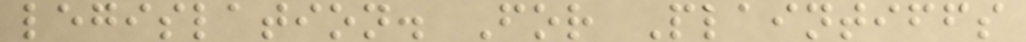legislation. For Plaintiffs
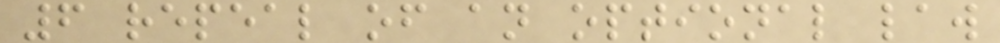6 repeal of an optional law
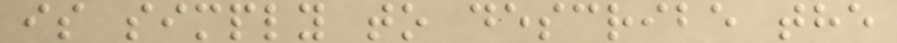is simply to describe the
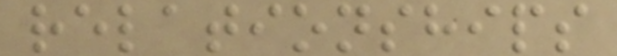relationships
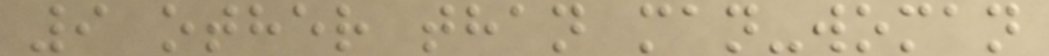9 other than man-woman
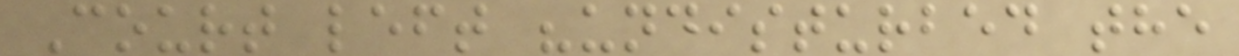Court left "undisturbed the
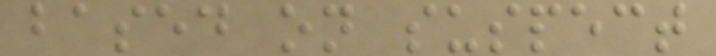based on suspect
